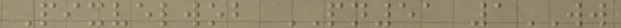Pixvelwob PN51 1WW
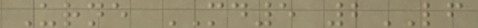Urne MD5 2LF
